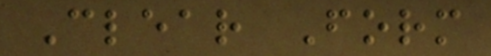Clear Form
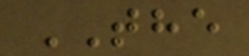THE
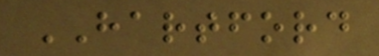HARTFORD
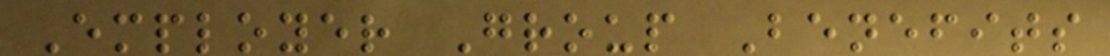Employer Group Benefits
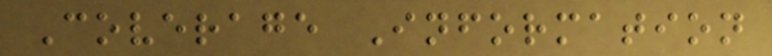Coverage Information
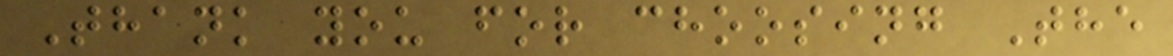Thank you for choosing The
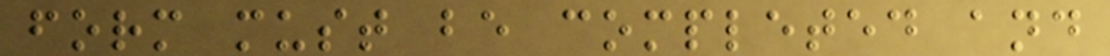form must be completed and
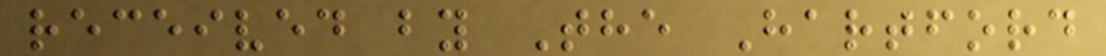received by The Hartford
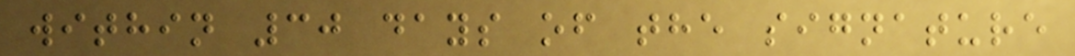within 30 days of the signature
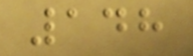148
